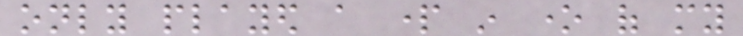only played a part in one of my
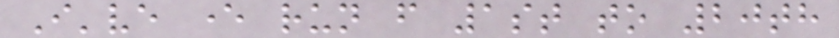I've ever run from 1st to 20th
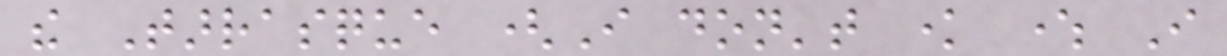the Tarrasque (I don't know where I
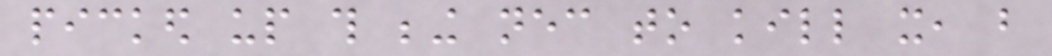picked up this being necessary to kill it, but
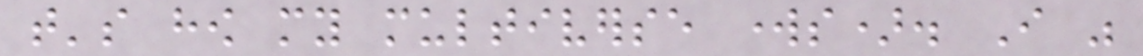that's how my multiverse works). I was
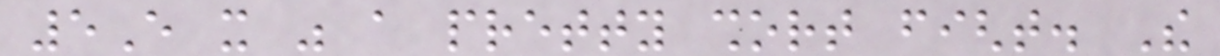5E it was a pretty short fight. The
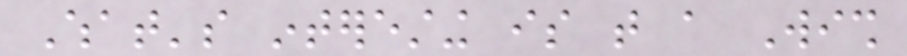What's interesting is that a Wish
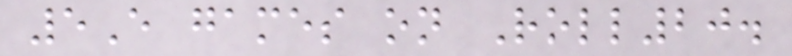5E games on Roll20.
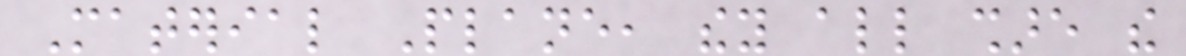Material Plane, they all share the
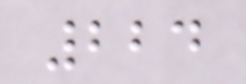224
